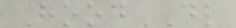HoodDL
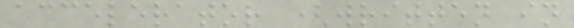accelerator (written in
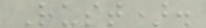Rust).
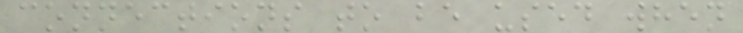connections to be used when
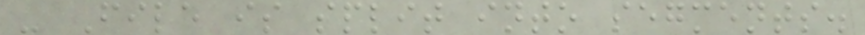- File is split into segments.
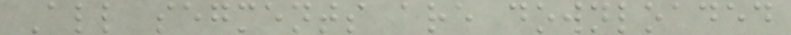All segments are downloaded
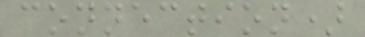connection)
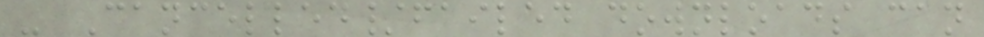- Cancelled/failed downloads can
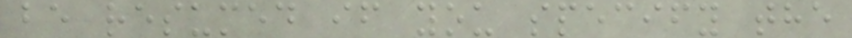be resumed if you specify the
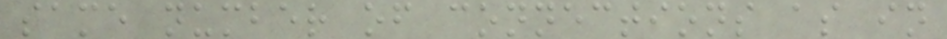same number of connections as in
